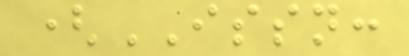(ISSN:
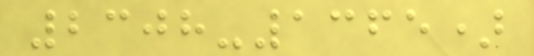2308-1365)
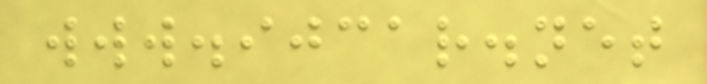www.ijcar.net
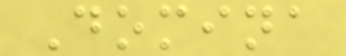Domina
